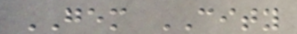GEM CITY
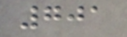701
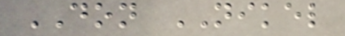DON NIKEL
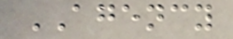AGENCY
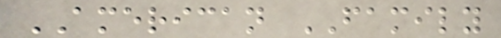AMERICAN FAMILY
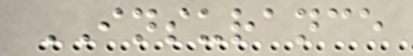INSURANCE
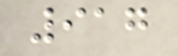917
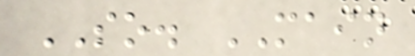SO. MAIN
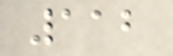112
